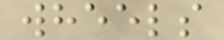wheels
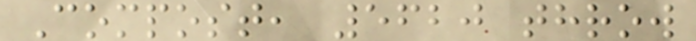Compost, 5620 throw
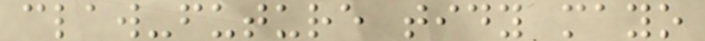claw-future tidy mayo
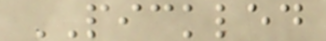PICKLED
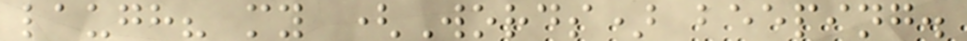laugh? my (Words) beeping.
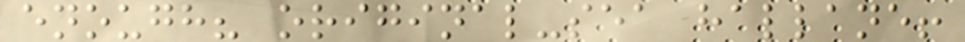enough? original-sea hallane!
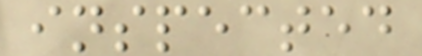inspected
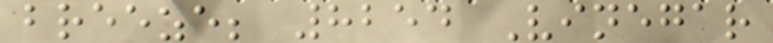breeze; 8254 Vinegar
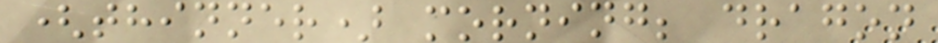(thinner) morning; dragon
